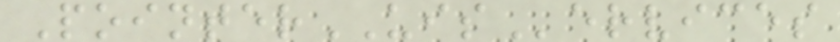PointerUIServices
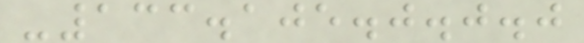-133.105.0.0.0
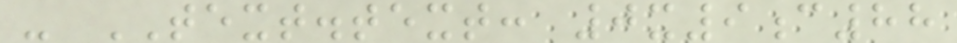- TEXT.text: 0x9c88
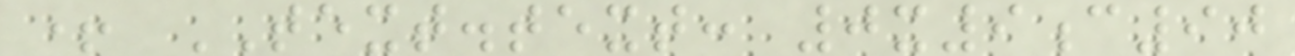+ TEXT.text: 0x9c90
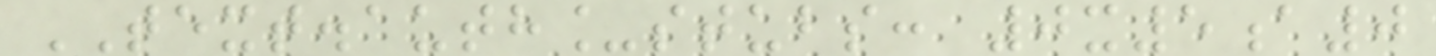TEXT.auth_stubs: 0x5a0
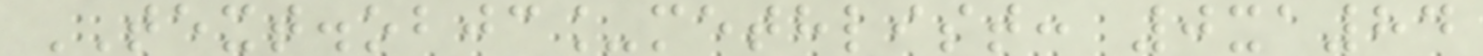TEXT.objc_methlist: 0xa84
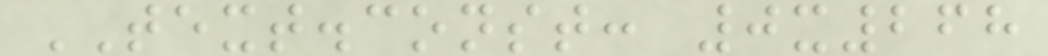TEXT.const: 0x268
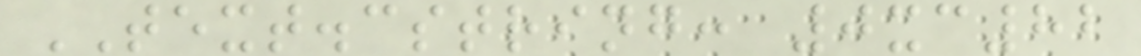TEXT.cstring: 0xc82
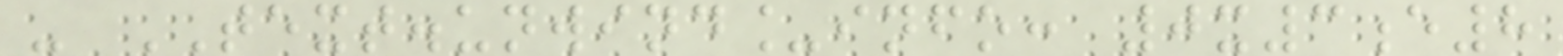- TEXT.unwind_info: 0x3e8
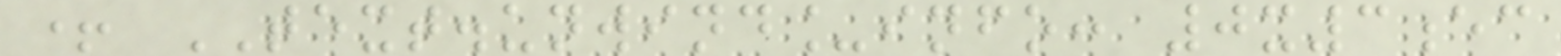+ TEXT.unwind_info: 0x3ec
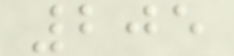205
